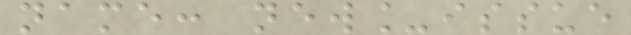name: new_issue
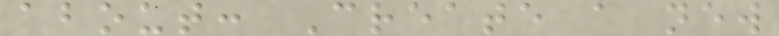about: Create a new
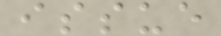issue
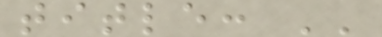title: ''
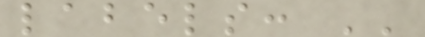labels: ''
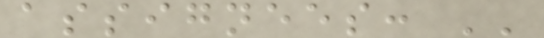assignees: ''
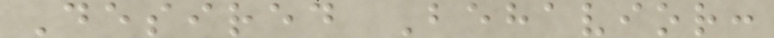Desired Behavior:
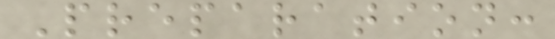Preparation:
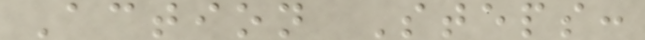Action Steps:
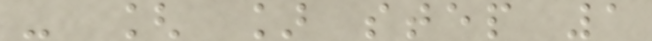- [ ] step 1
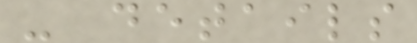- details
